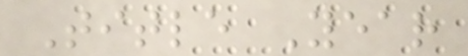Title Year
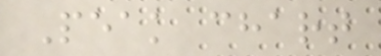Peak chart
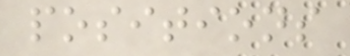positions
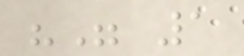"" 1
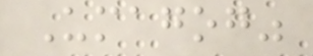Umagog"
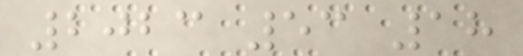2023 53 18
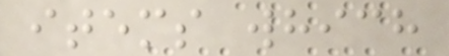items which
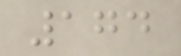174
